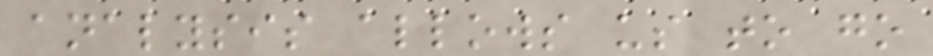analysis allows us to go
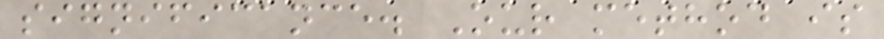significance. Our method is
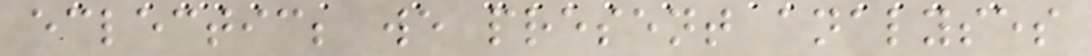eclectic; we present analyses
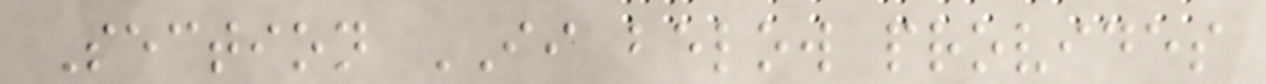Section II below provides
